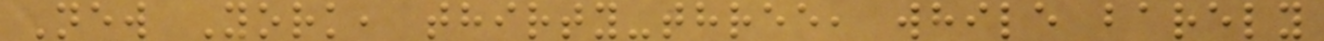New York, thirty-three, while barely
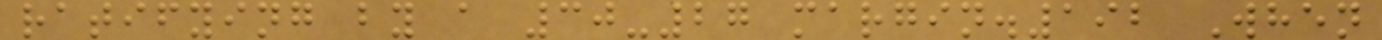ratifying by a 30-27 margin.192 When
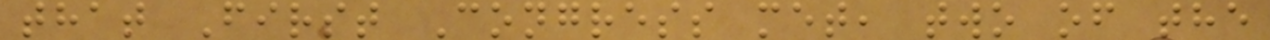that First Congress met, two of the
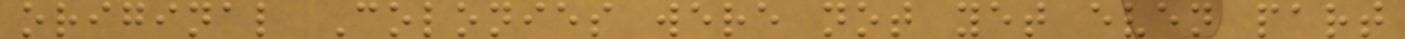original Colonies were not yet even part
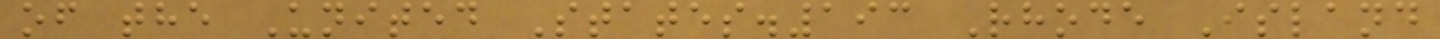of the United States.193 Rhode Island
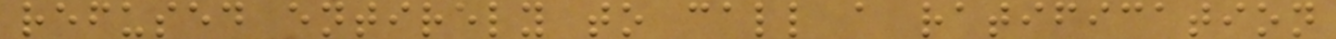refused entirely to call a ratification
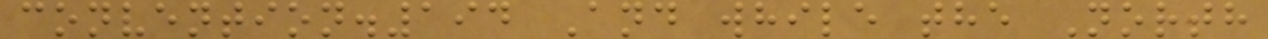convention.194 And while the North
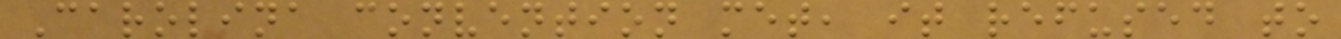Carolina convention met, it refused to
